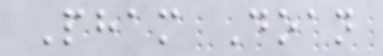Pham Doan
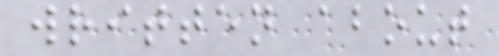written about
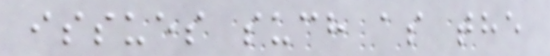issues such as the
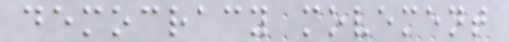democracy movement
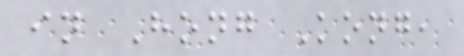in Hong Kong,
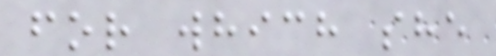for which she
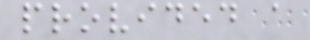provided a
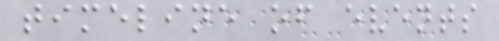timeline of events
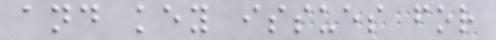and key issues for
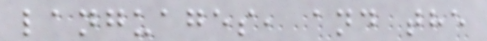languages, and the
